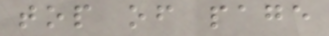top of page
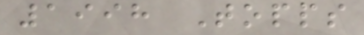1998 Topps
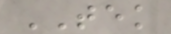TEK
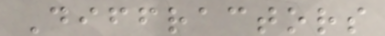Diffractors
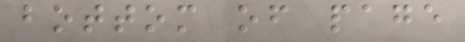bottom of page
